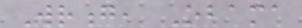Wrong, Obama
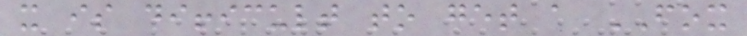it is difficult to get a FOX
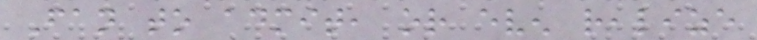Fan to admit, or even realize
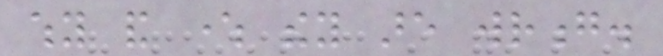why and where they are wrong.
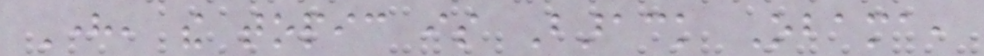Here, the topic is Barack Obama,
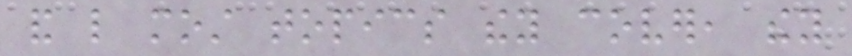and like most topics they cover, they
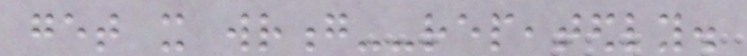get it wrong--repeatedly.
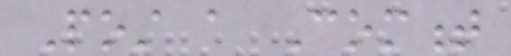Post a Comment
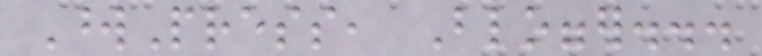WordPress, Blogger...
